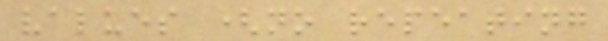values (no repeating
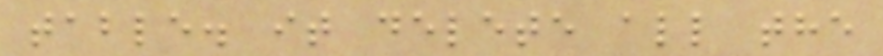table. it delete all the
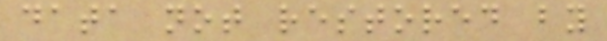data not restored by
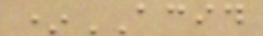*ACID
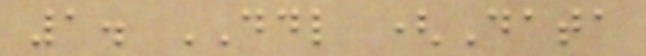1. DDL (Data
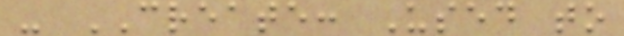- CREATE: Used to
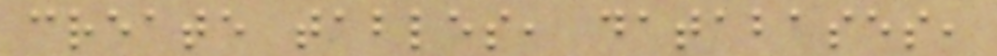create tables, databases,
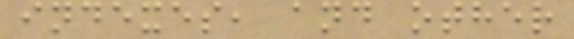indexes, and other
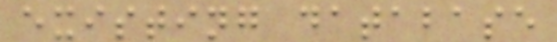existing database
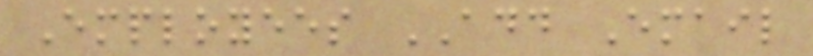Employees ADD Email
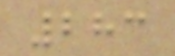283
